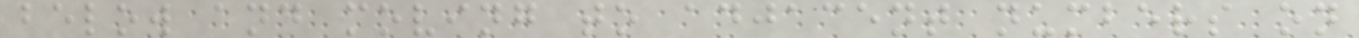below and moving to adjacent numbers on
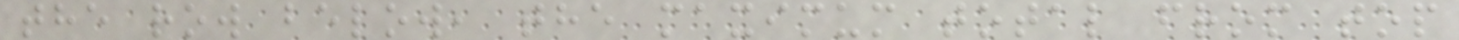the row below, the maximum total from top
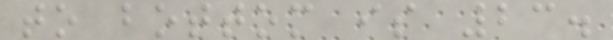to bottom is 23.
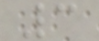3
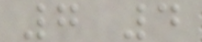7 4
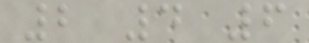2 4 6
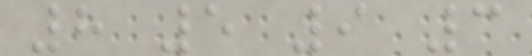8 5 9 3
